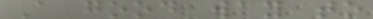A good way to
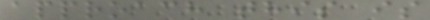approach this is
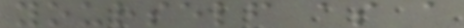yourself as a
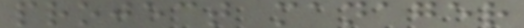project manager
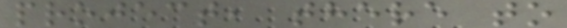project, there to
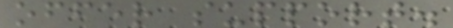offer support.
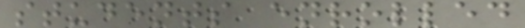students enrolled
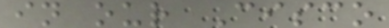in our Cisco
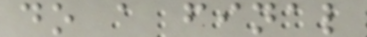do a final
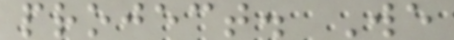project. We
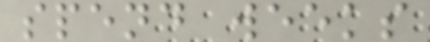spend weeks
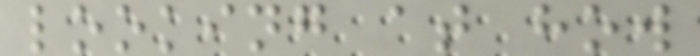looking at how
